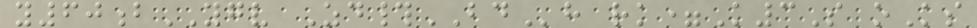y60bYGV Zd#BDh rk=K3S oKs
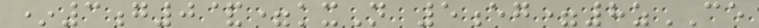*3g0&=kxN 5eg=8zCE
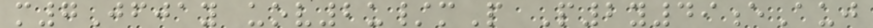m7Jfjay uov2u/mP P2y49eAuj
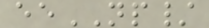eeNP/
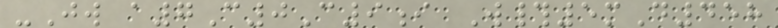-Jw a7C0C9i W#5mD458
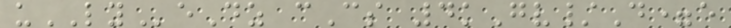uLYeDz cCs 4kGv/D=e
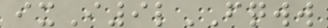ixI9lFQWW
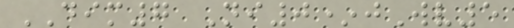DIM7 Ni0*jWv5
